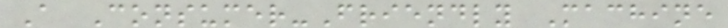A Consumer-Friendly Machine
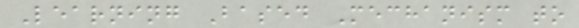Learning Based Mechanism to
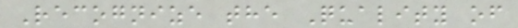Recognize the Quality of
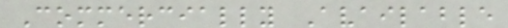Commercially Available
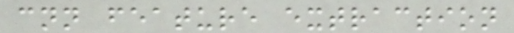cnn feature extraction
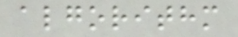algorithm
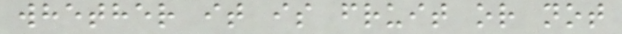whether it is fruit or not
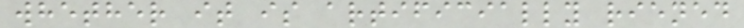whether it is artificially riened
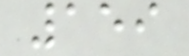159
